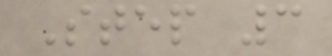Step 3
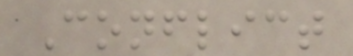Conflict
